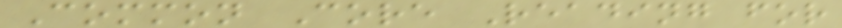Common Core Reading for
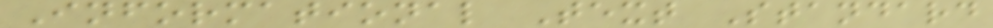Informational Text Standard
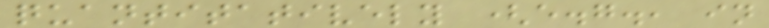quantitatively (e.g., in
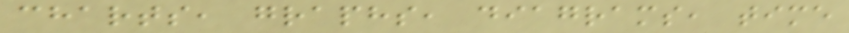charts, graphs, diagrams, time
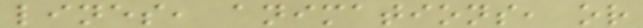lines, animations, or
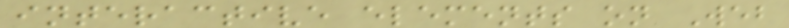interactive elements on Web
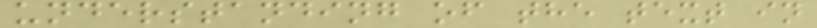understanding of the text in
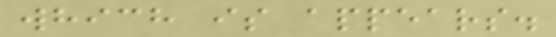which is appears.
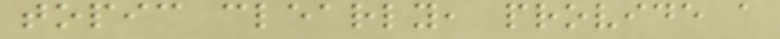topic clearly, provide a
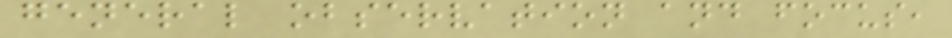general observation and focus,
